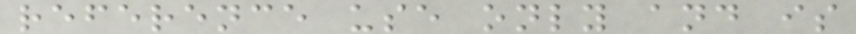reference use only and is
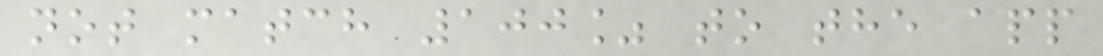not match 100% to the app
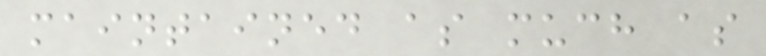maintained as much as
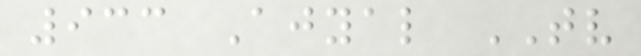933 Ajyal TV
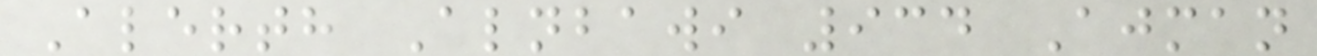Alerth Alnbawi 934 Ajman
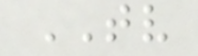TV
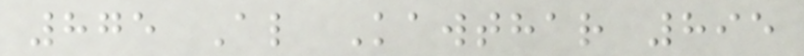875 Al Kawthar 895
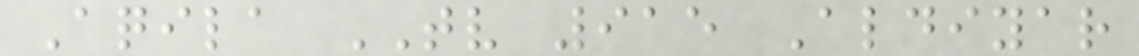Aqila TV 915 Aldiyar
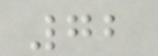72
